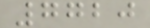7720
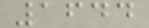1644
